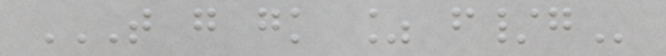T G GK % F/G
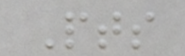Pts
